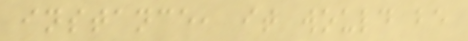instance, it would be
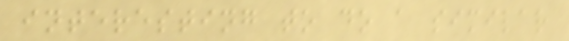interesting to do a similar
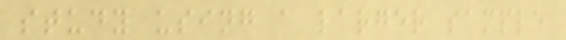study using a larger sample
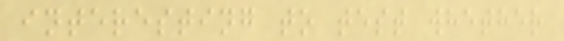interesting to test whether
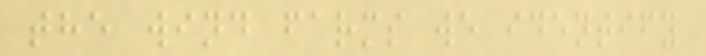the wind farms we identify
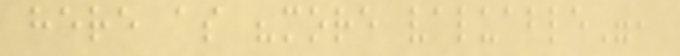here as "more valuable",
